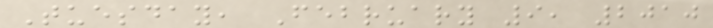Tuesday, February 9, 2010
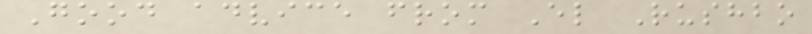Good advice from El Rushbo
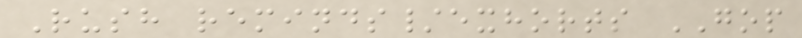Rush reminds/exhorts GOP
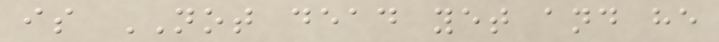is NOT dead yet and he
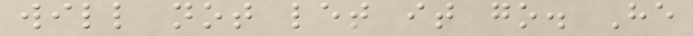will not let it go. He
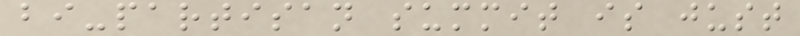bi-partisan summit is just
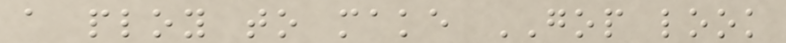a ploy to make GOP look
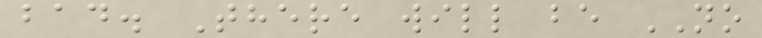bad. There will be NO
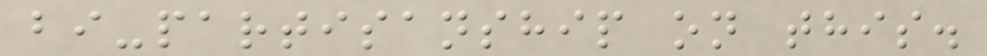bi-partisanship on this.
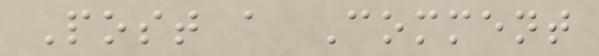Post a Comment
